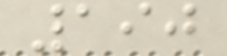190
